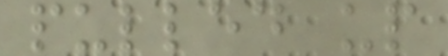pulled up
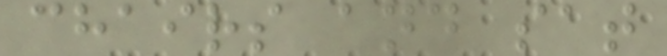chairs and sat
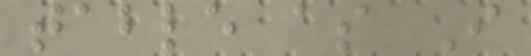table as I
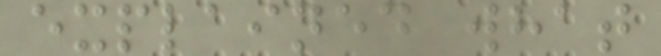explained what
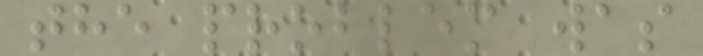the problem was
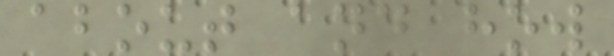about and how
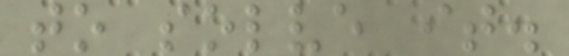to solve it.
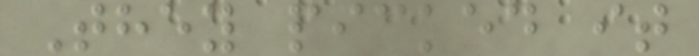They picked it
